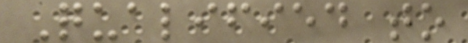Qualified to
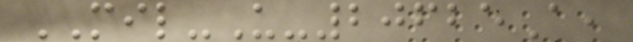MIL-U-20625A,
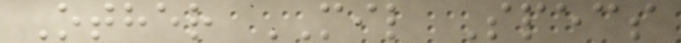Other MIL Specs
